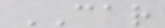CAR
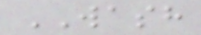WASH
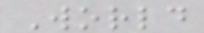World
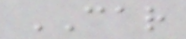CAR
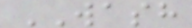WASH
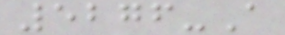5276-A
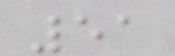51
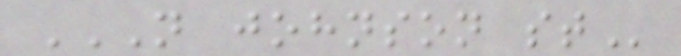N JOHNSON ST
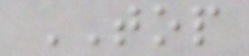TOP
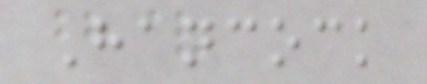Hancock
